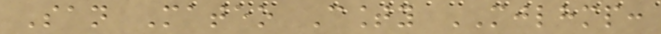San Mateo County MJLHMP:
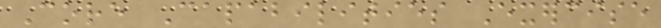Core Capabilities Exercise
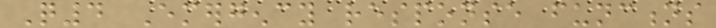Q4 Emergency response functions
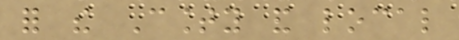for the County and local
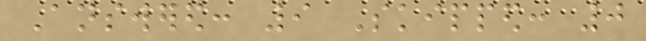Answered: 9 Skipped: 0
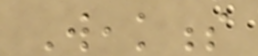Weakness
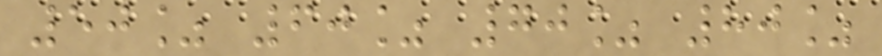50% 60% 70% 80%
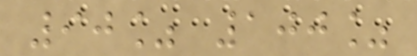90% 100%
